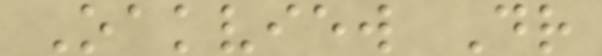Oakview Dr
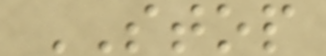STOP
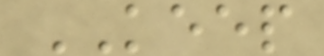KEEP
